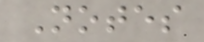Notes
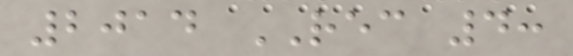2014 REC 4:
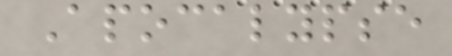Apocalypse
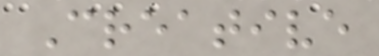Creative
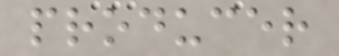producer
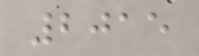2015
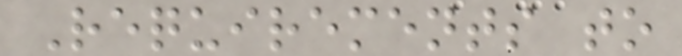Requirements to
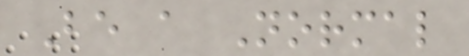Be a Normal
